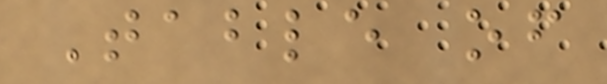Table of
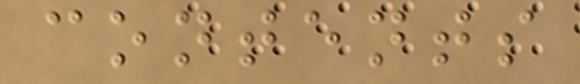contents
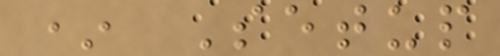* Setup
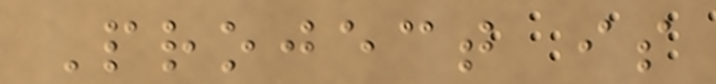Project is
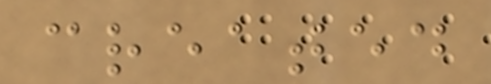created
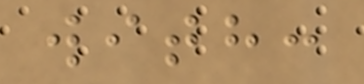with:
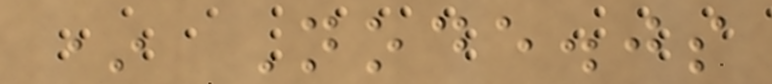* Node.js
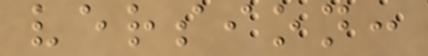version:
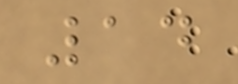14
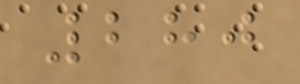280
